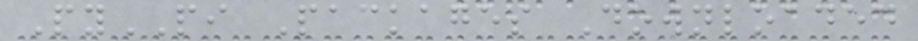PyPI Packages Downloaded
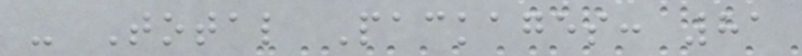- Total Packages: 81
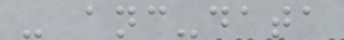- anc-data
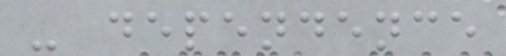- dependence
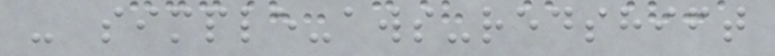- simple-aws-redshift
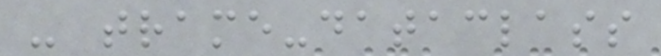- trame-dataclass
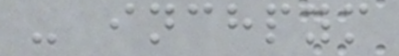- inchpym
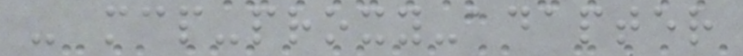- mcp-proxy-adapter
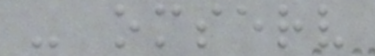- omserv
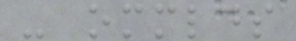- ommlds
